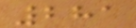281
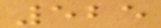525
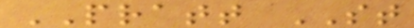PRATT ST
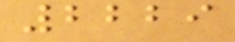2229
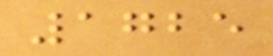1725
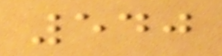540
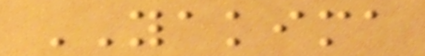YAKIMA
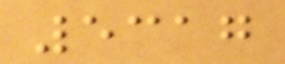5317
